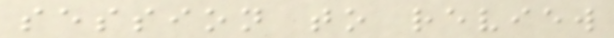session to review
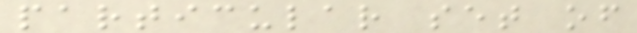particular set of
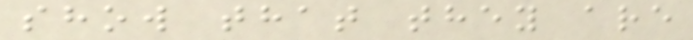show that they are
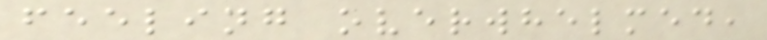feeling overwhelmed,
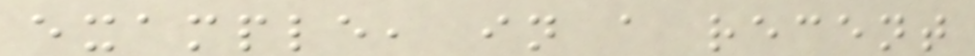example, in a recent
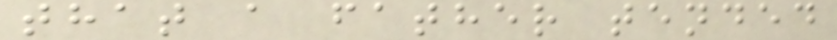that a father tended
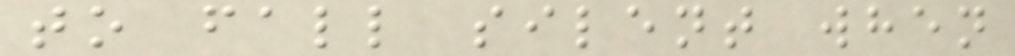to fall silent when
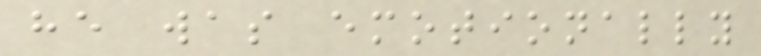he was emotionally
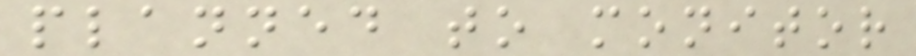planned to monitor
